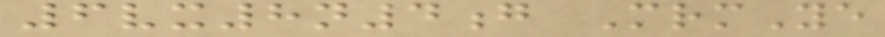6vx8n4g MrmYe
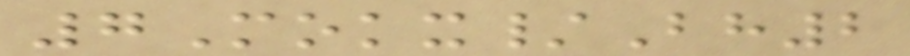7Mokx/Bh2
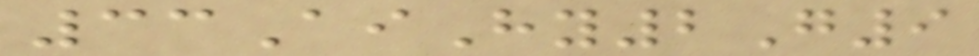33AiHy2G9
